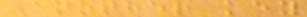Another key
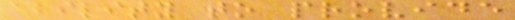ability to provide
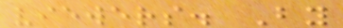viewers. By
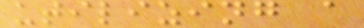utilizing a
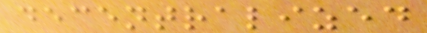decentralized
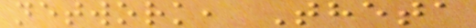network, Theta
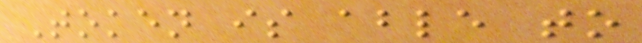Token is able to
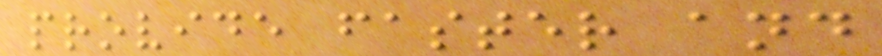provide faster and
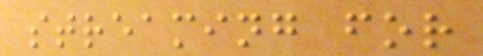streaming for
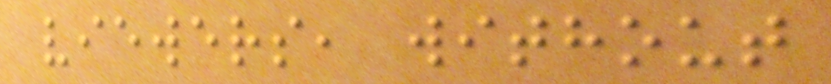viewers, without
